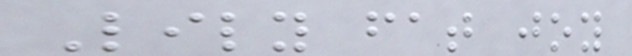Lily fat joy
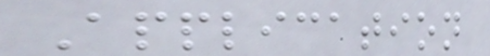Application
